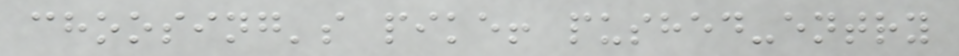choosing's pike! pushed-entry
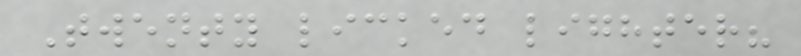Twenty licked lighter?
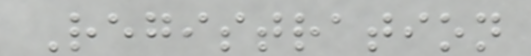Registration
